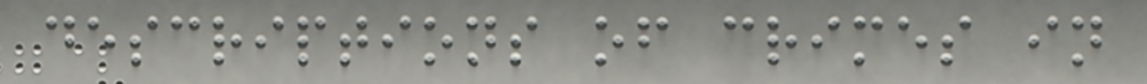descriptions of crimes in
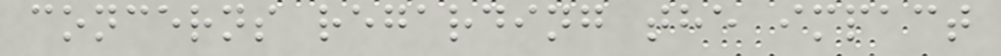concerns regarding the impact
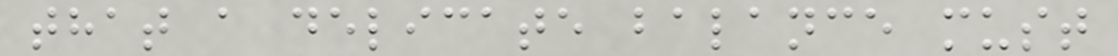that a delicate balance must
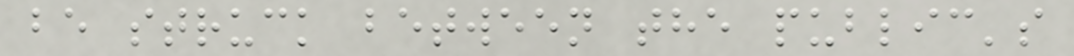be struck between the public's
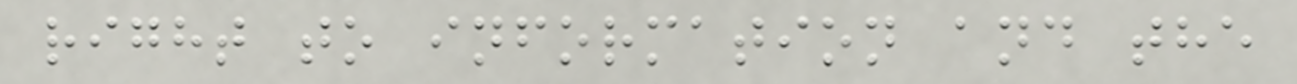right to information and the
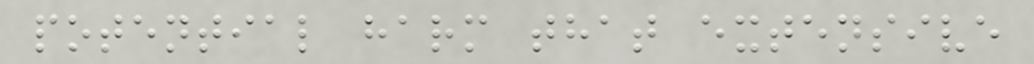potential harm that extensive
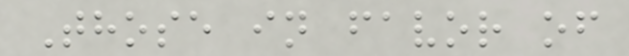Those in favor of
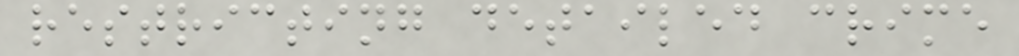restricting detailed crime
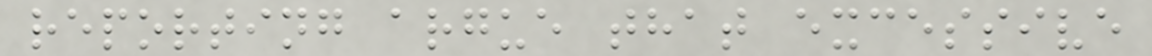reporting argue that excessive
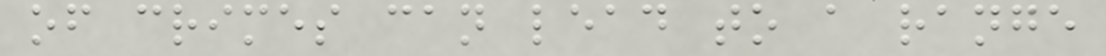of crimes can lead to a range
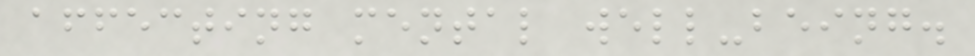affecting mental well-being.
